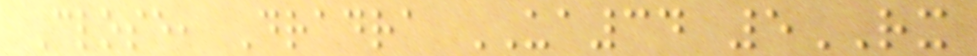Close, Dradra UA34 5RX
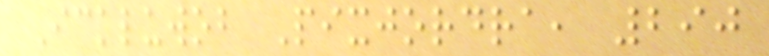Ickluwob Pixjordra, 290
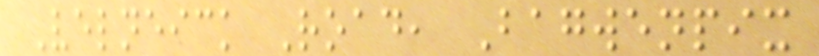Velneick Road, Bagwenpix
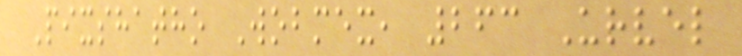Pixshatho Wobmex, 263 Urvel
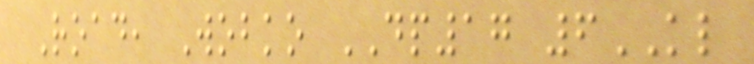Road, Wobko DP17 6KL
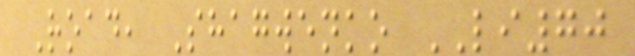Road, Shagwenko LI70
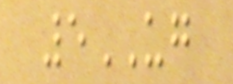5UG
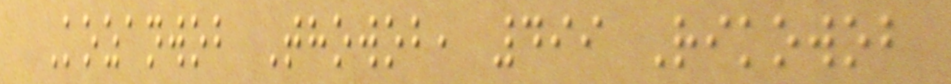Kozanwob Thowob, 499 Rikowob
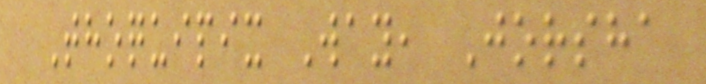Thoquipix Way, Jorsha
